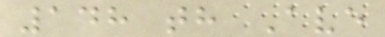148 th Ave
